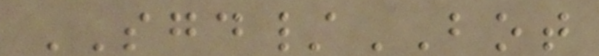SGD/BOT
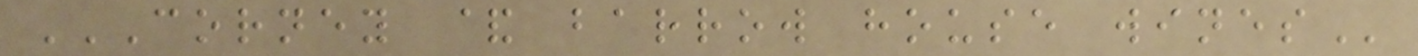CORNEY & BARROW HOUSE WINES
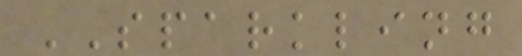SPARKLING
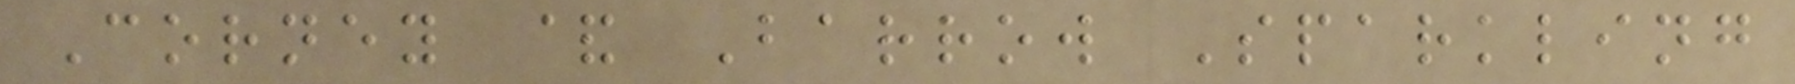Corney & Barrow Sparkling
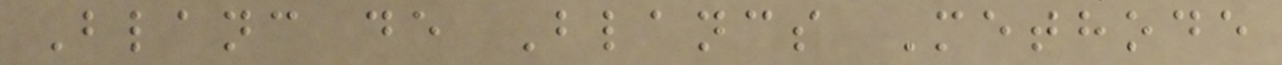Blanc de Blancs Methode
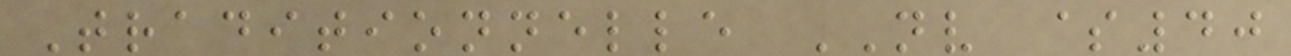Traditionnelle NV $40
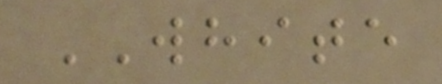WHITE
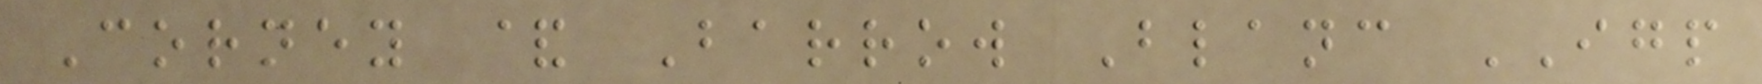Corney & Barrow Blanc IGP
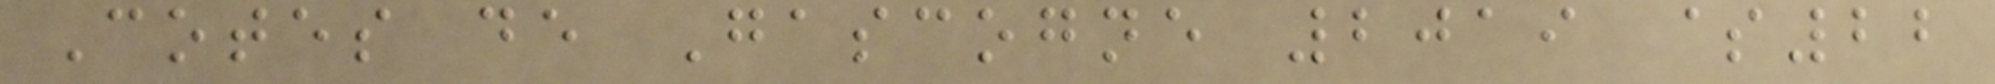Cotes de Gascogne 2019 $22
